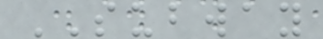SUBWAY
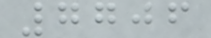7706
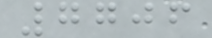7706
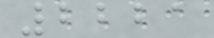2221
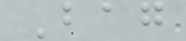Bag
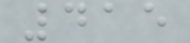415
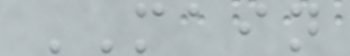MAIN
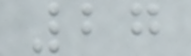27
